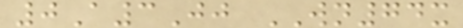0A3Jj WN74x
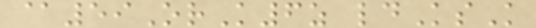@59OrK6z ldKsK
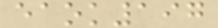eaok197
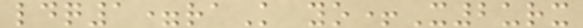ldq1=raK yo+X2urx
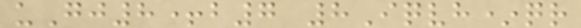uGj8+b7 8Iqvh*qr
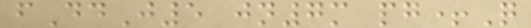fDdJ5 jn7m pg+Q
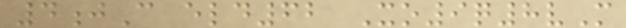4jC eld62 Xo9q8vM
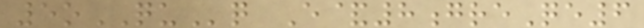5oQUq E&8greQe6
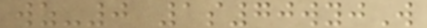wz-0 1s70wyjW
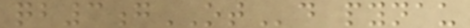qb3gOTd pynau
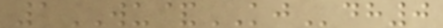1WU&KJdh0
